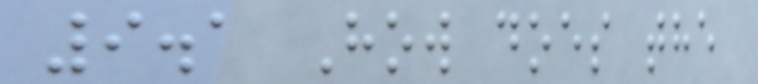9.1 How does the
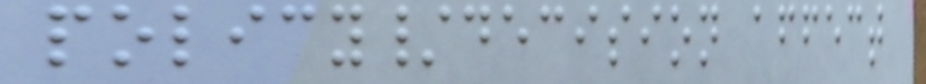policy/decision affect
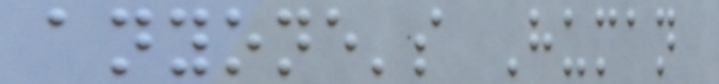anyone's Human
